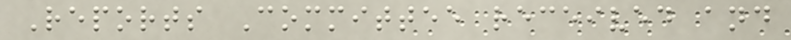Reports Committee received and
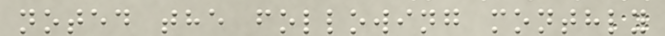noted the following monthly
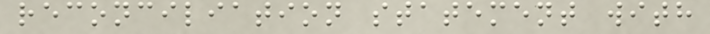reconciliation statement with
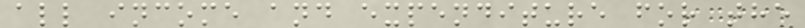all income and expenditure for the
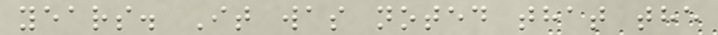years. It was noted that the
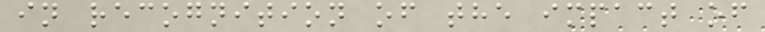in recognition of the impact of
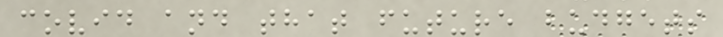covid and that future budgets
